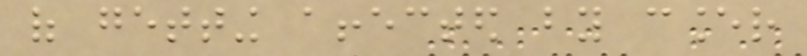of getting affected by cancer
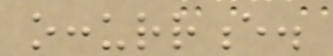occurrence.
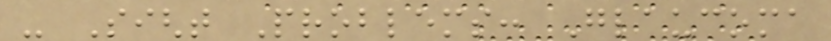- Sight Problems: Glaucoma
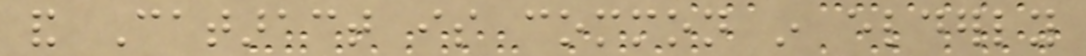and Cataract is common in elderly
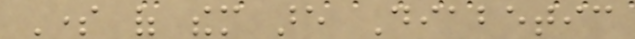Some of them are Diabetic
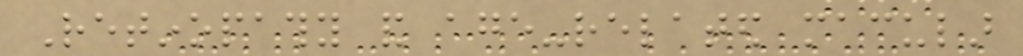Retinopathy and age-related macular
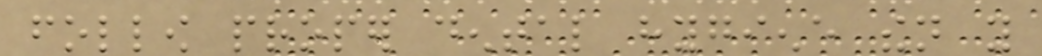follow proper dental hygiene then you
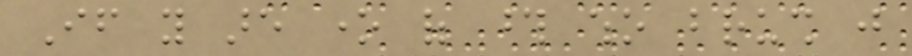If you are one of those who brush just
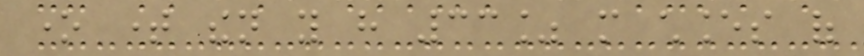one time then you have 33% more chances of
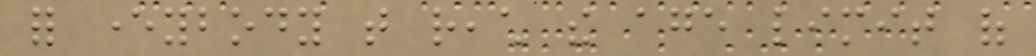for everybody that reach the age limit of
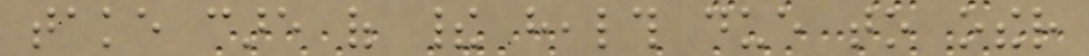take care of their health due to other
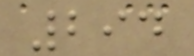294
